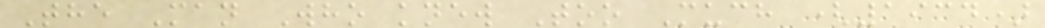The Man Who knew Too Much (1934)
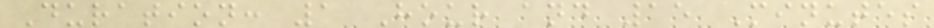Duration: 1 Hour and 15 Minutes
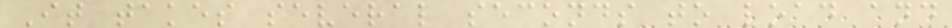It takes several seconds to load and
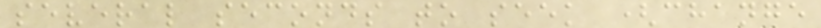several seconds to seek (change
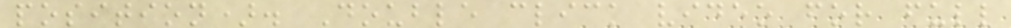position). Double click video for full
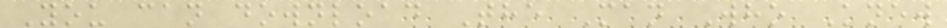You can download The Man Who Knew
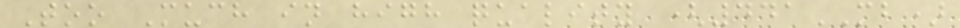Too Much in high quality (441MB)
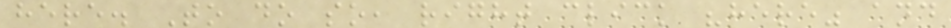here. To do so, right click "here" and
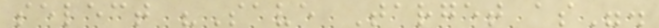select "Save Target as".
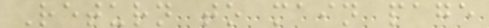Return to main page
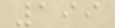199
